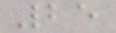25
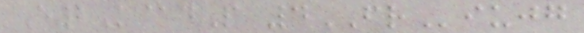E2K@dP 4FRiujg
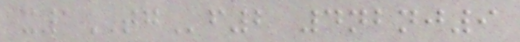x1TGf2 4nbnj9
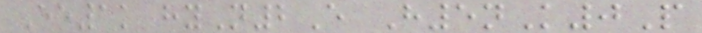Ee1k hyN2E H5nK0P
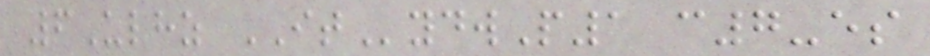6Ulhz ITydwP1 c7-es
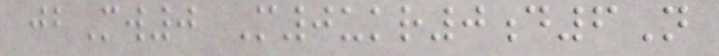jbMw0 M0ukr0d6N
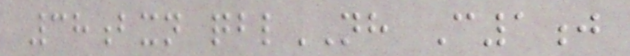38bxn qblNH C1j
